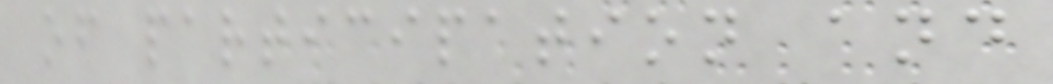of participation and
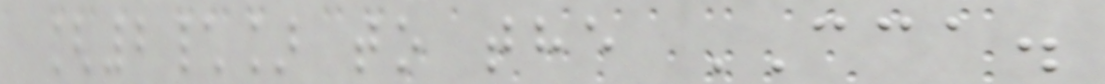[2\] to the CCA.
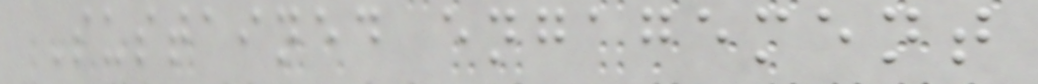Sustained engagement
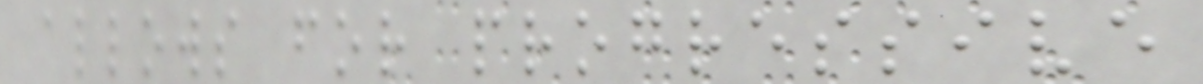allows for progressive
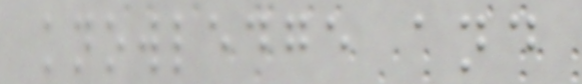knowledge and
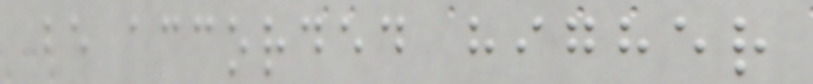be accorded higher
